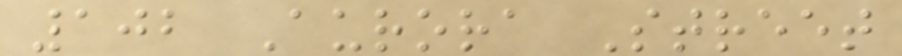102 Aurora Street
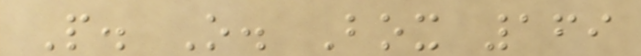P. O. Box 169
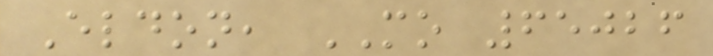Eldon, MO 65026
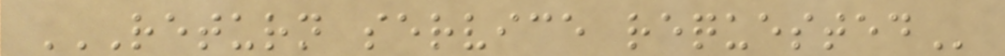RETURN SERVICE REQUESTED
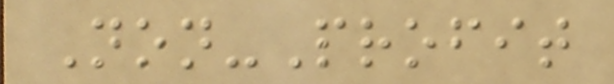Non-Profit
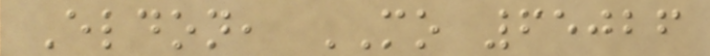Eldon, MO 65026
